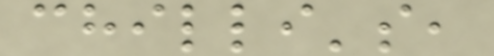chilli's,
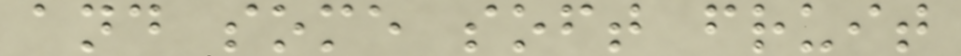and some soft fruit
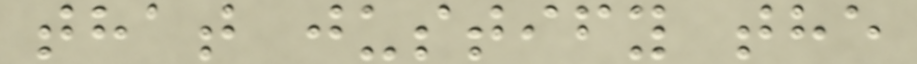that justify the
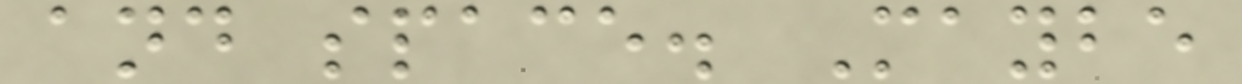and space. Maybe
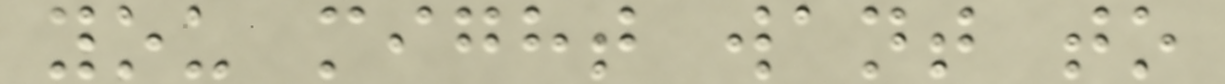you might want to
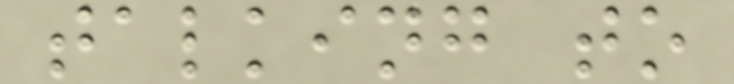talking to
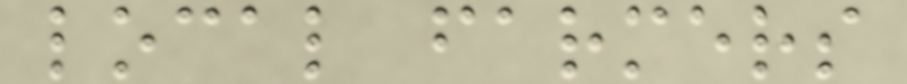local farmers
